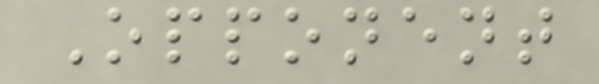Opponent
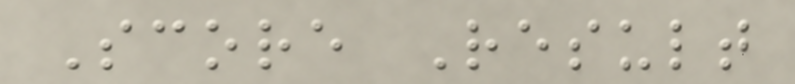Score Result
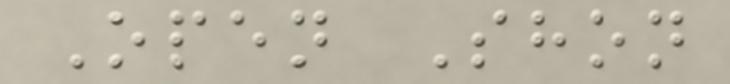Open Shon
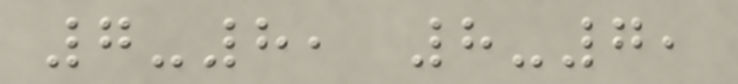7-8, 8-7,
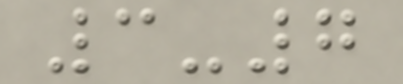3-7
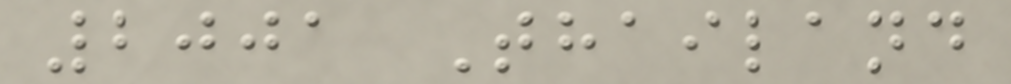2001 Thailand
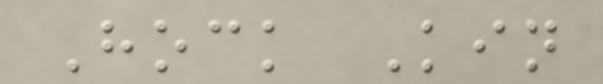Hock Kin
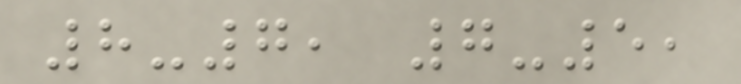8-7, 7-5,
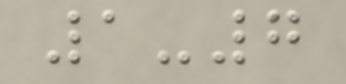1-7
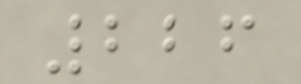226
